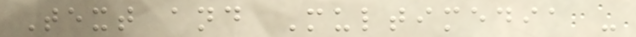Text and Multimedia -
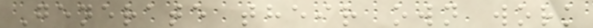Generate their own work
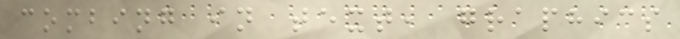combing in text, graphics
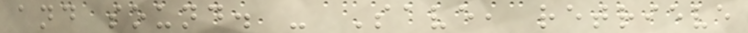and sound. - Save, retrieve
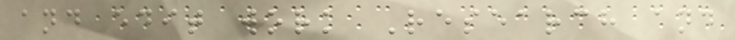and edit work Research and
